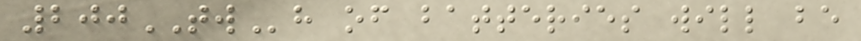200TWh of batteries will be
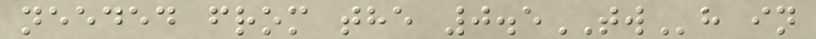needed from the 0.5TWh in
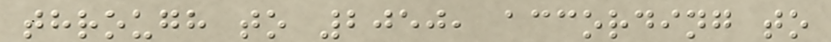through to 2050, according to
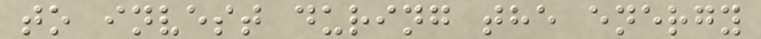to invest during the energy
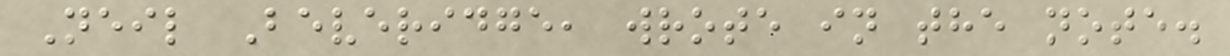Neil Beveridge, wrote in the note.
